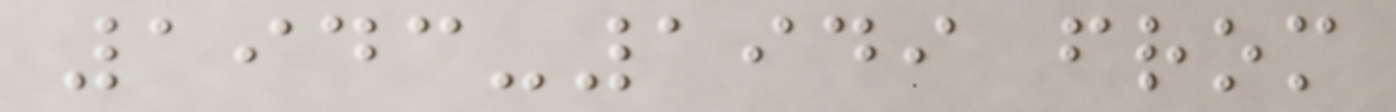1943-1949 from
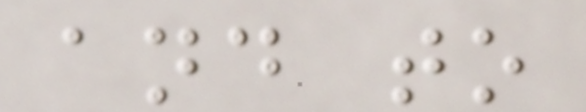and to
